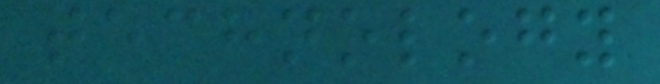technology
